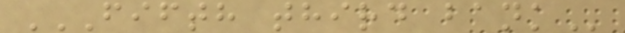FIFTH THIRD BANK
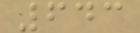643
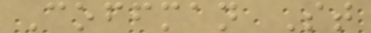Coffman St
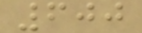600
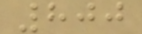800
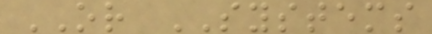OR SYSTEMS
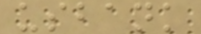usbank
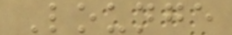Lounge
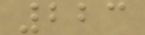223
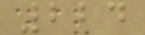224
